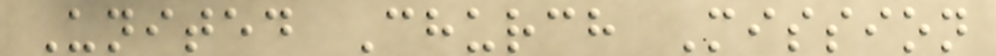United Church Mission
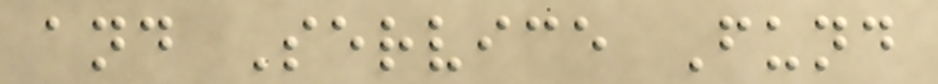and Service Fund
